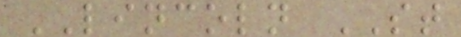LINCOLN ST
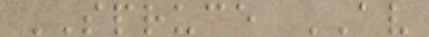SPRUCE AV
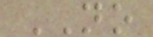NO
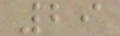29
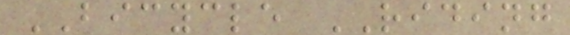BICYCLE RIDING
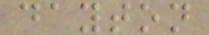dayton
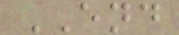END
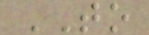TO
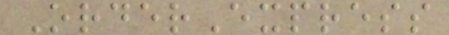OrderExpress
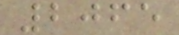2065
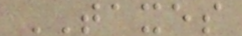TAXES
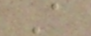A
